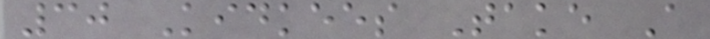30 Kidkees Take A
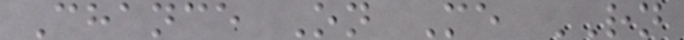Chance On Me RN
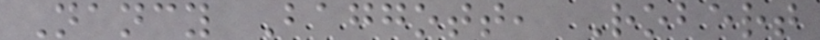Nancy Baggott, Robert
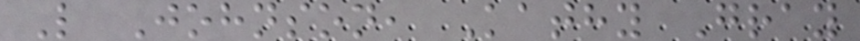L Johnson, Kathy Gray
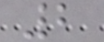2
